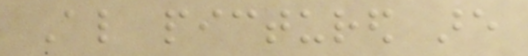Also pictured are
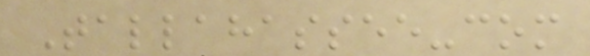Tallahassee-com
